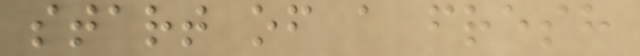start of a fresh
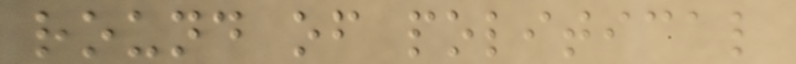round of political
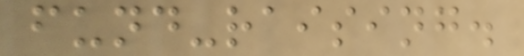fund-raising.
